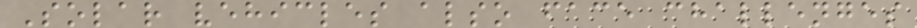Solar vehicles also face challenges
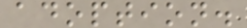adoption.
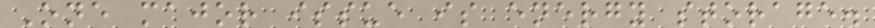One major issue is energy storage.
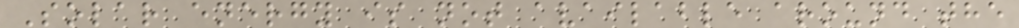Solar energy is not available around the
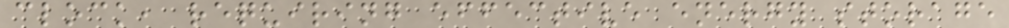clock, requiring effective energy storage
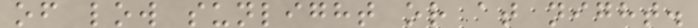of low sunlight or at night.
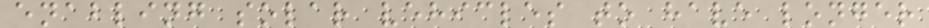enabling solar vehicles to have longer
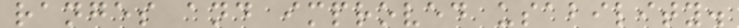ranges and improved usability.
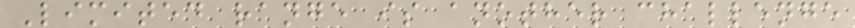Limited range is another challenge
